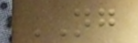NG
